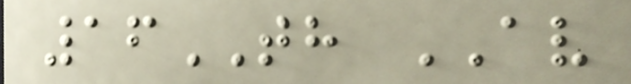16TH AV
